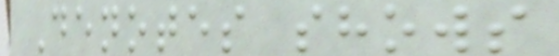Denotes shows
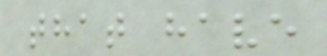that have
